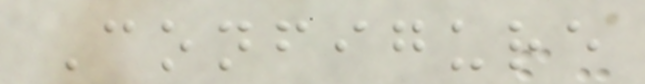Configure
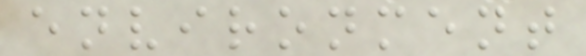environment
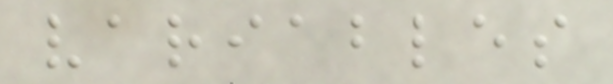variables
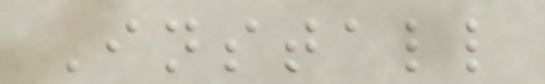Install
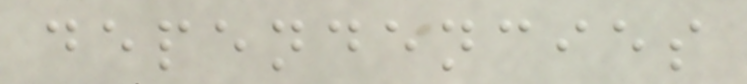dependencies
